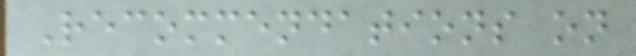Recommendations on
